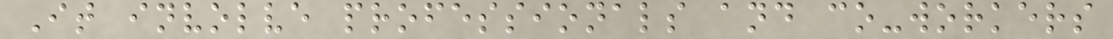It involve professionals and co-workers
